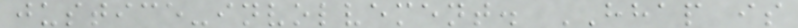justice-involvement. HHAP is
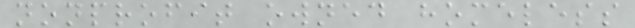nonprofit owned homeless
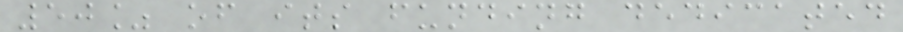50% of its funding dedicated
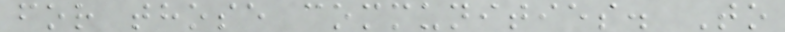for those communities. To
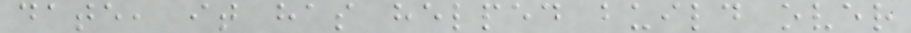date, it has helped build over
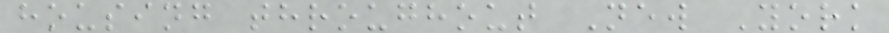housing throughout New York
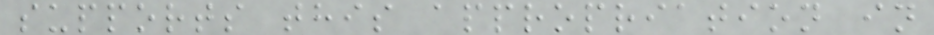supports this appropriation in
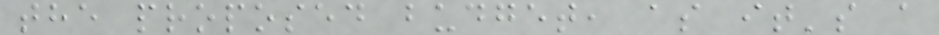the proposed budget, as it's a
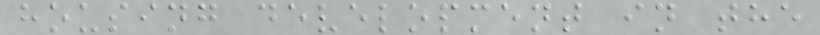housing development in the
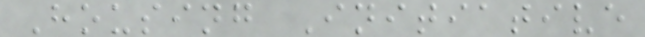Housing Initiative
